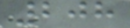208
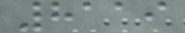8119
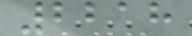2218
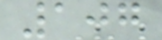107
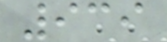939
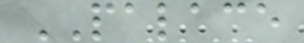PALACE
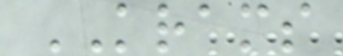KRAMS
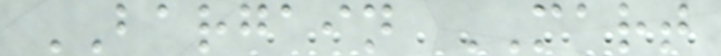BARGAIN MART
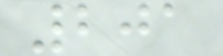201
